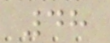48
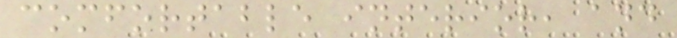comfortable interior, and
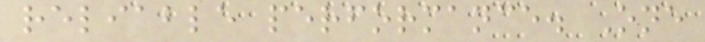reliable performance. One
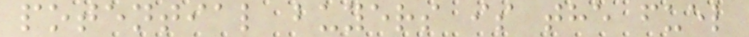potential buyers is the fuel
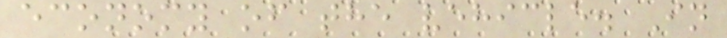economy of the vehicle. In
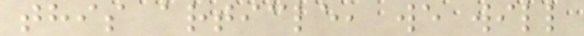this article, we will
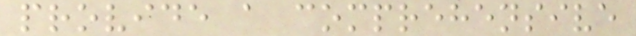provide a comprehensive
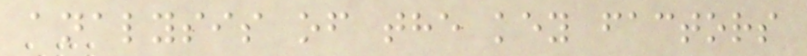analysis of the key factors
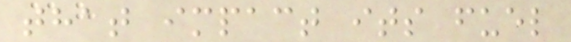that impact its fuel
